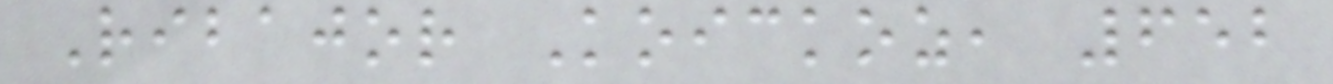Ribajor Koickoz, 652
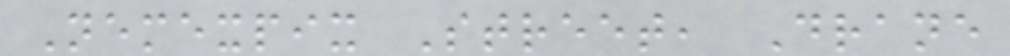Nemexpix Street, Drane
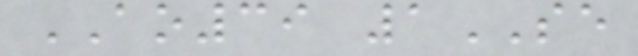AO39 1SE
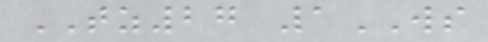TZ27 1WS
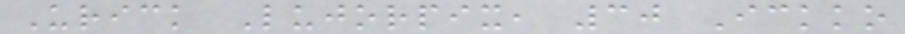Urick Lujorpix, 30 Ickko
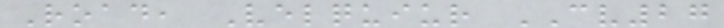Road, Velquiur CV27
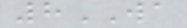8WA
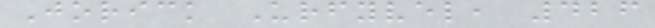Jorick Urfyvel, 426
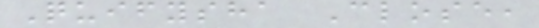Quifysha Close,
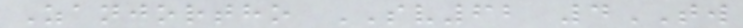Zanjortho SV62 4TW
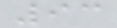93
